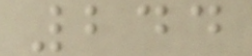244
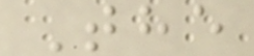The
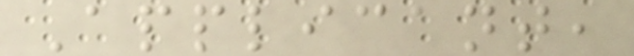Applicant,
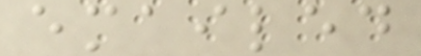emailed
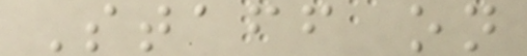Staff on
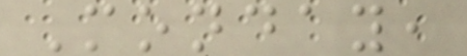Monday,
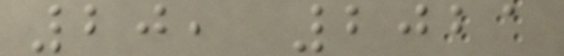20, 2021
